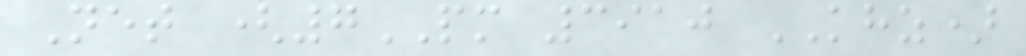Net (7PM 3910 KHZ)
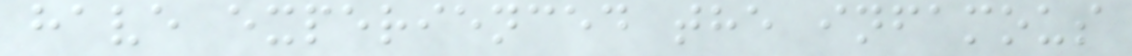have experienced the infamous
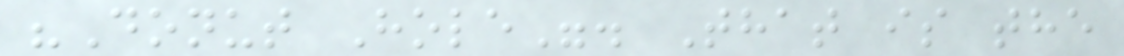"Donut Hole". That is the
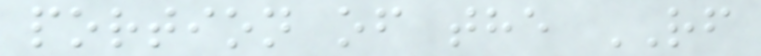portion of the RF
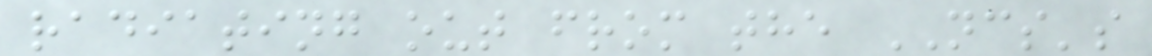radiating out from the NCS's
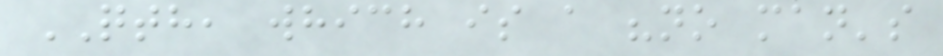QTH, which is a "no man's
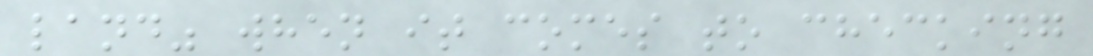land" when it comes to checking
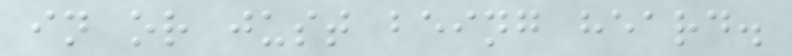in or just being heard.
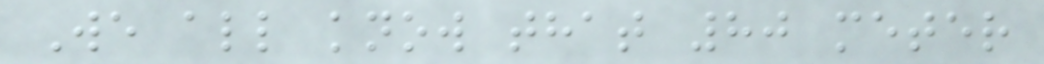We all know that 80 meter
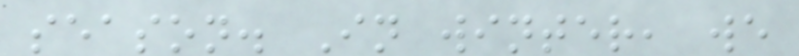season. In winter, we
